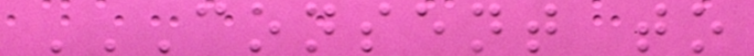CONSENT TO
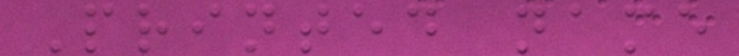Printed name
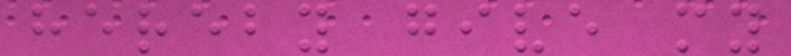hereby give my
